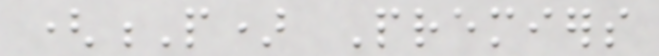(P) Premiers
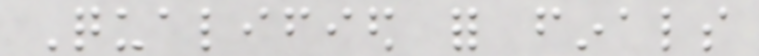Qualified for finals
